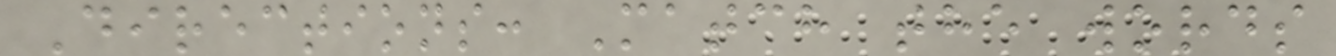Directions: Match the words
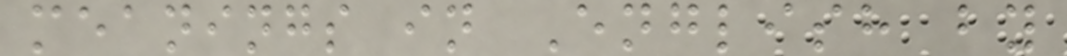meanings in English by
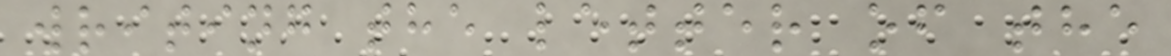writing the letter of the
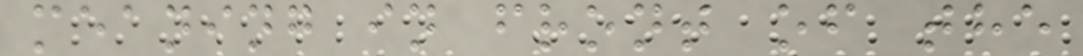meaning in front of the
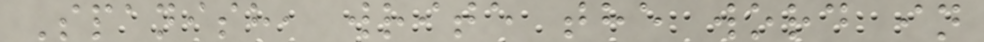Spanish, write the word in
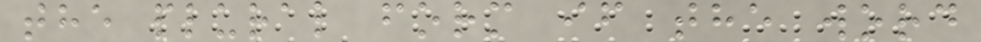the plural form if the word
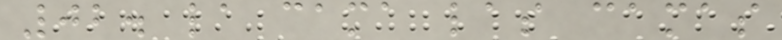02. la cama las camas
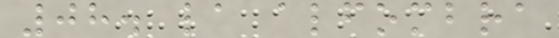08. la alfombra
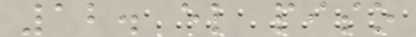12. el piso
